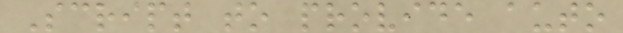Script to provide auto
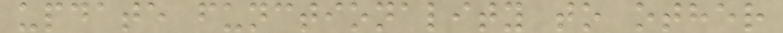update functionality to other
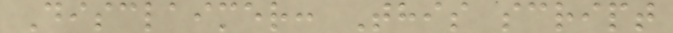Disclaimer: This script
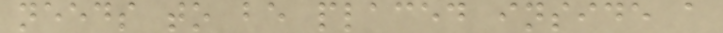needs to be placed inside a
